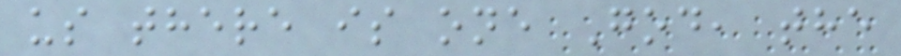us there is one God, the
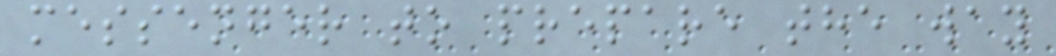messenger to prepare the way
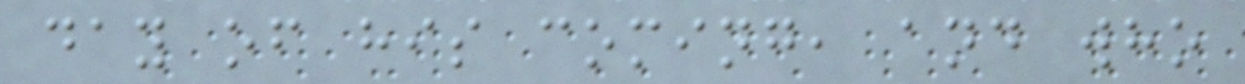day of his coming, and who
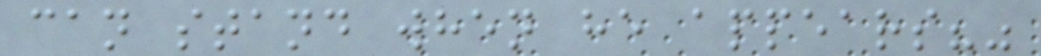can stand when he appears?"
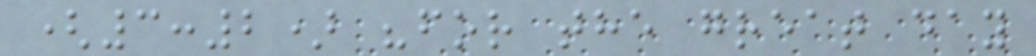(3:2) "for the great day
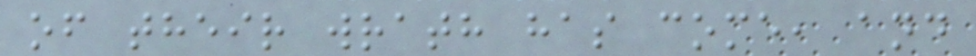of their wrath has come, and
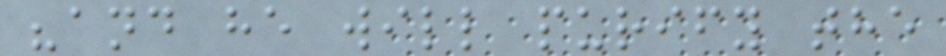"and he will purify the
